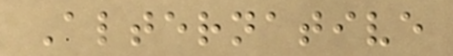Alternative
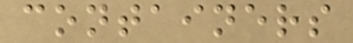containers
